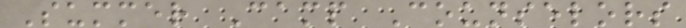Summer Camp Counselors
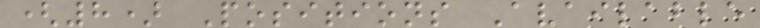(8) Positions Available
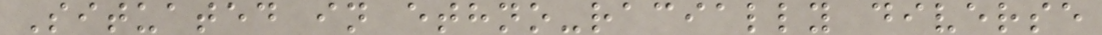Situated in ethno-racially diverse
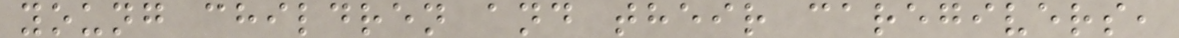young children and their caregivers,
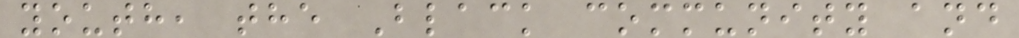youth, the Black community and
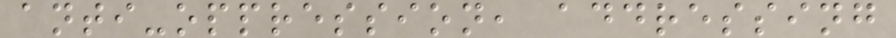anti-oppression, addressing
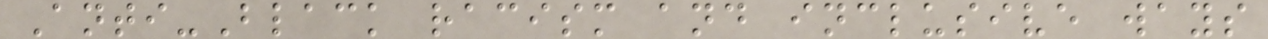Anti-Black racism and inclusive ways
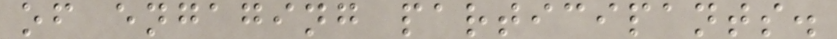of engaging participants.
